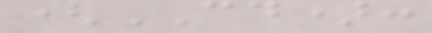(CD):
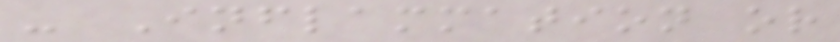- Inflammation or
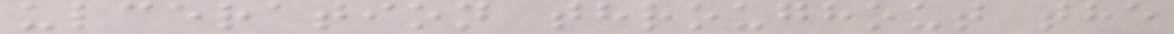ulceration throughout the
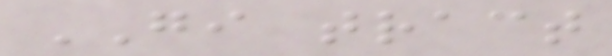GI tract
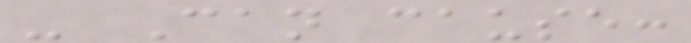- Can cause:
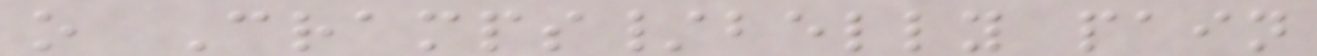o Cramps/belly pain
